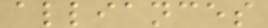alliances
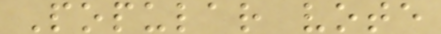Popular vote
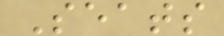Seats
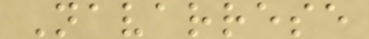Navarrese
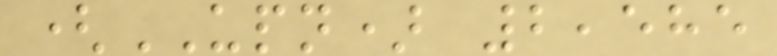(UPN) 2,585
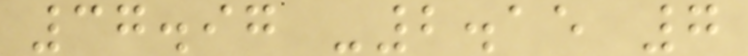37.97 -2.15 7
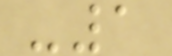-1
